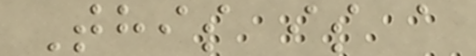This is a
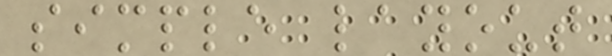simple layout
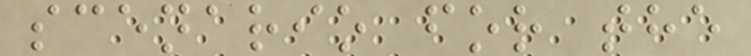scenario for the
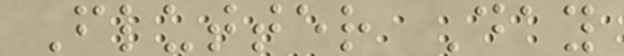Flutter Day
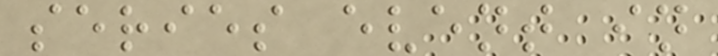series event in
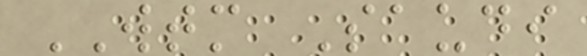WTM Saudi
